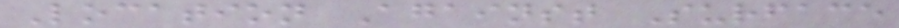Location Against Surface
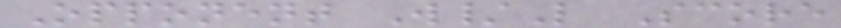Opponent W/L Score
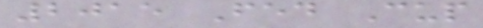2015 Fed Cup
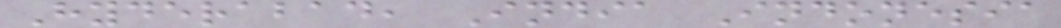Hyderabad, India Indonesia
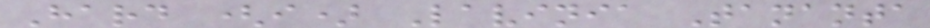Hard (i) Lavinia Tananta
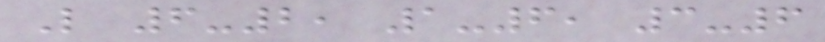L 6-2, 1-6, 3-6
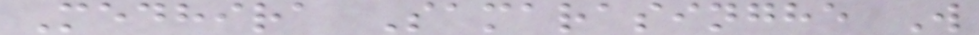Medhira Samarasinghe W
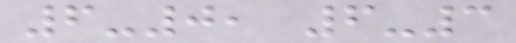6-0, 6-3
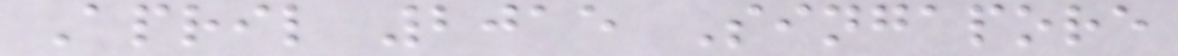April 2015 Singapore
